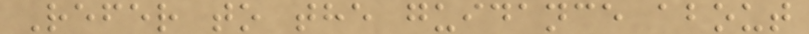Refer to the guidance about
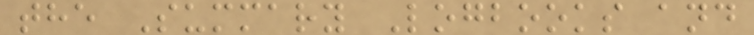the Summary Logbooks and
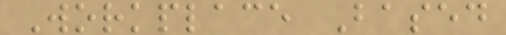Workplace Based
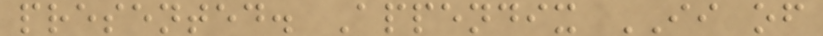presented. Appendix II of
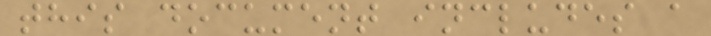this document includes a
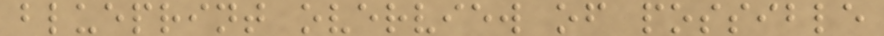blueprint overview of possible
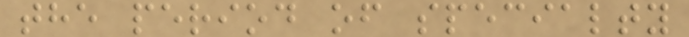the period of specialty
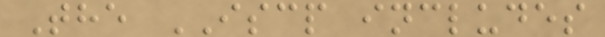The ISCP includes
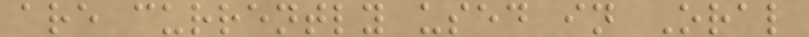are currently used in Oral
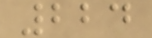224
